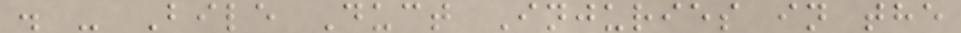. - Bile Duct Injuries in the
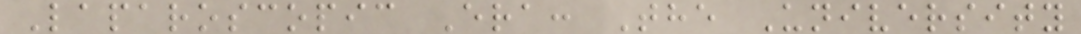Laparoscopic Era: The University
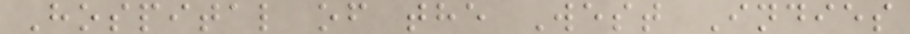Hospital of the West Indies
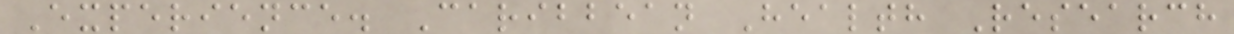Experience. Caribbean Health Research
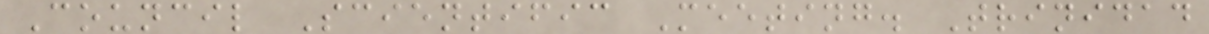Council Scientific Meeting. Trinidad
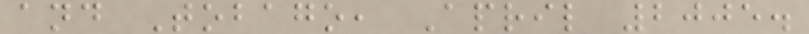and Tobago, April 2005.
